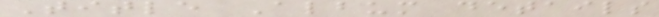Title Album details
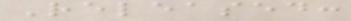Released:
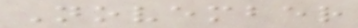November
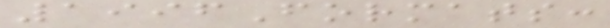1996Formats:
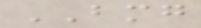BMG
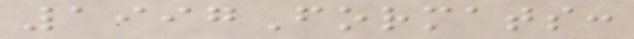1997Formats:
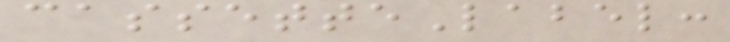cassetteLabel:
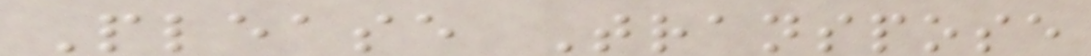Please Transpose
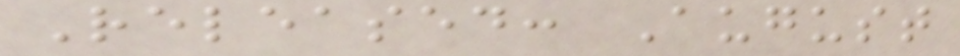Released: August
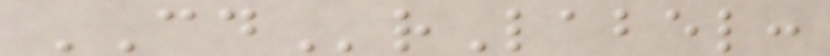CDrLabel:
